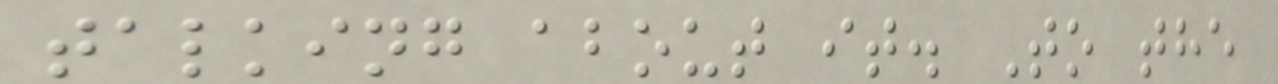talking about it. To the
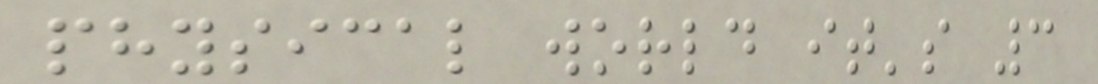physical world it's 3
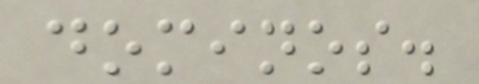dominos.
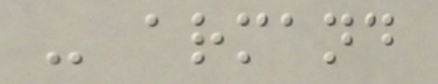- armand
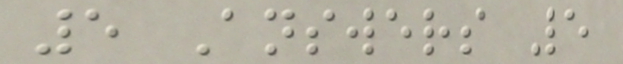5 Answers 5
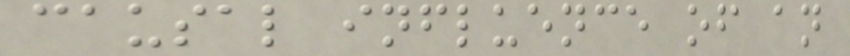causal influence of an
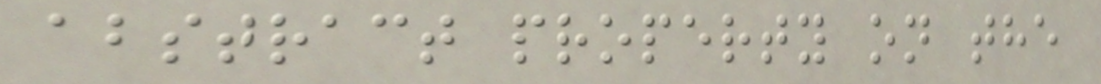abstract property on the
